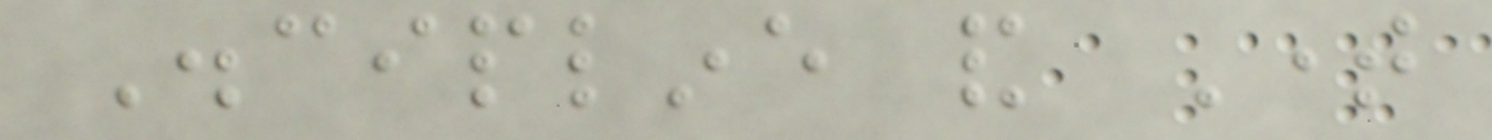Discipline and Time
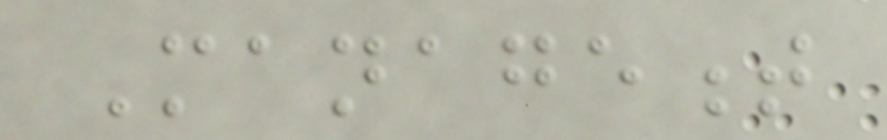Management
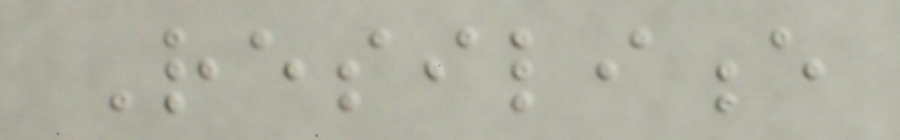Resilience
